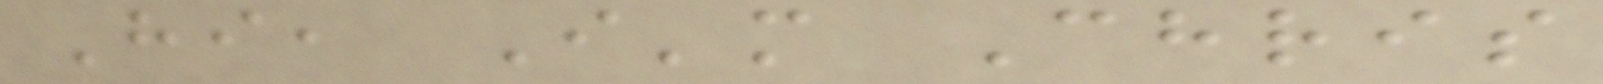Hi, I'm Chris
